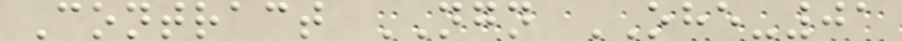Contract NGN OHE-01
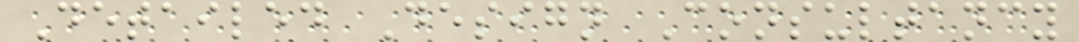Detailed Design Consultancy
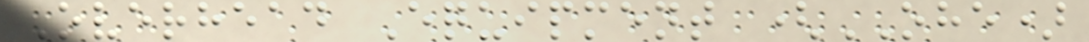Overhead Equipment (OHE)
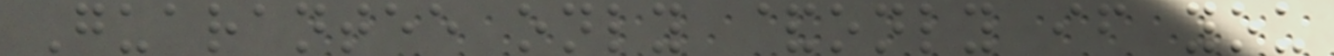Guarantee only &only if you
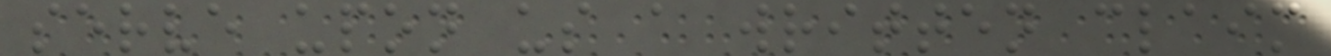serve upon us a written claim
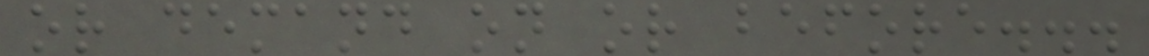or demand on or before...
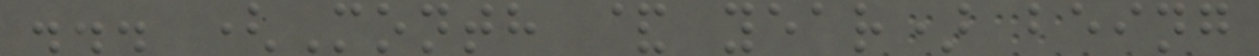... (Month & year) being
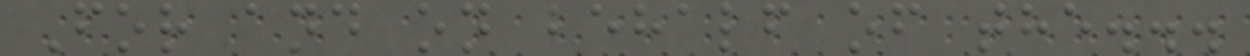For and on behalf of the...
